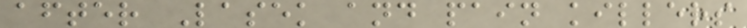after Lasek and pain killers
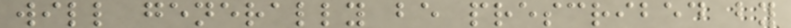will generally be prescribed by
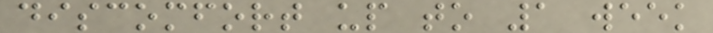discomfort up to 1 week
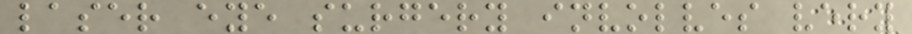laser eye surgery involves very
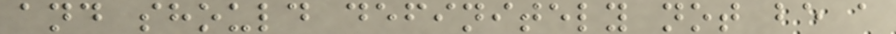and should definitely not be a
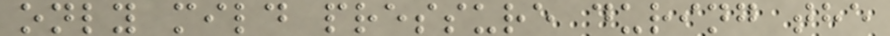only mild pressure during the
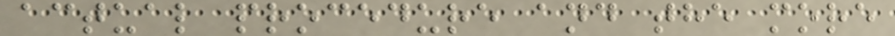actual procedure and the more
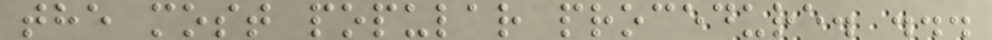the most popular procedure. ...
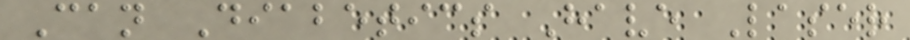Can Diabetics Have Laser
